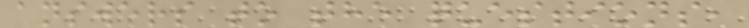answers to the questions,
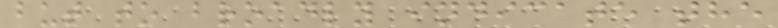but to broadly indicate the
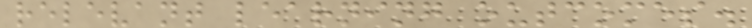relevant learning outcomes.
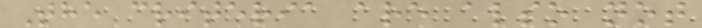The criteria are also not
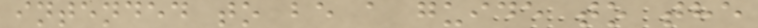intended to be a guide to the
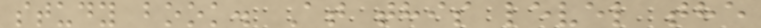study book. At this level the
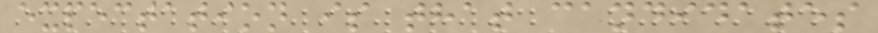expectation is that candidates
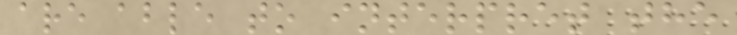are able to interpret the
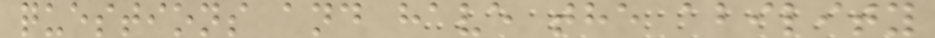questions and have the ability
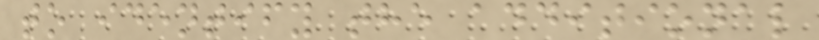to identify the additional
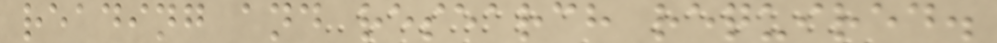reading and research required.
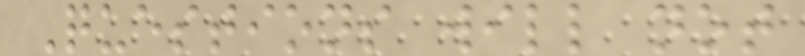Questions will not
